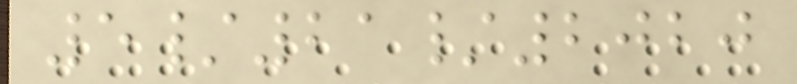5/21/2020
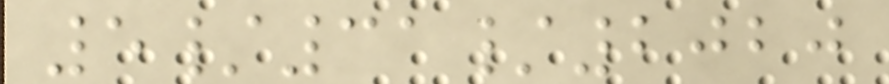5/31/2020
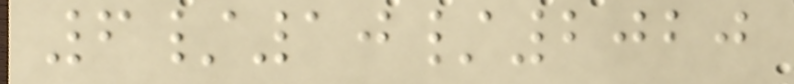6/10/2020
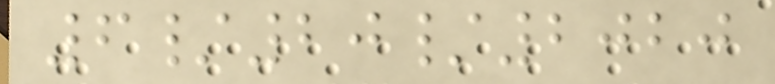6/20/2020
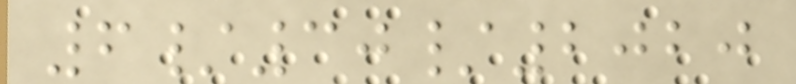6/30/2020
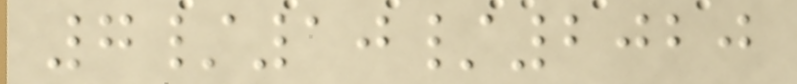7/10/2020
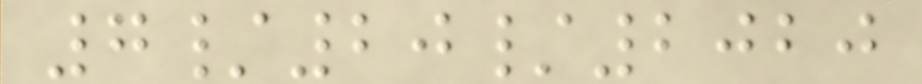7/20/2020
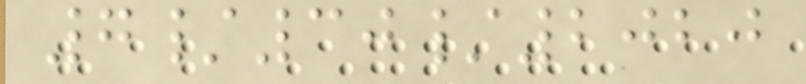7/30/2020
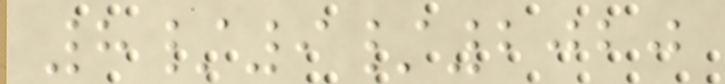8/9/2020
